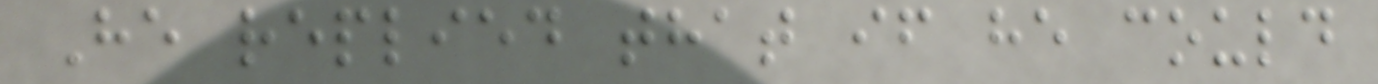He replied that if he could
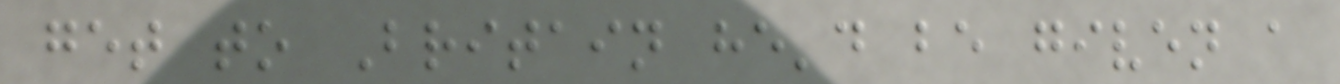get to Britain he'd be given a
